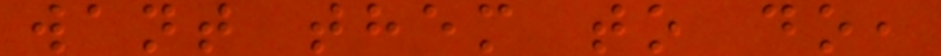want them to do,
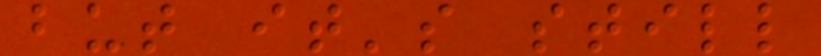but it's still
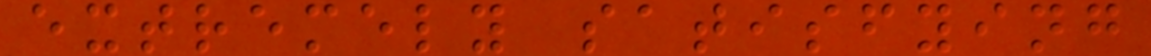extremely satisfying
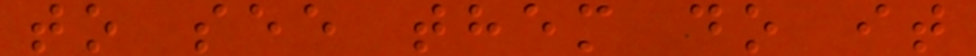to see them do it
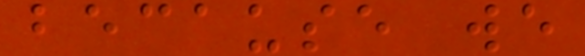because we
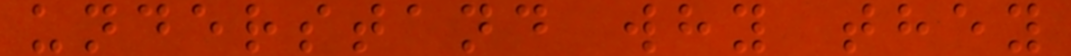understand why they
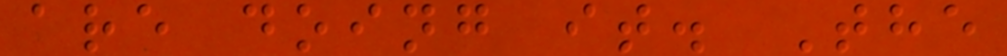are doing it. The
